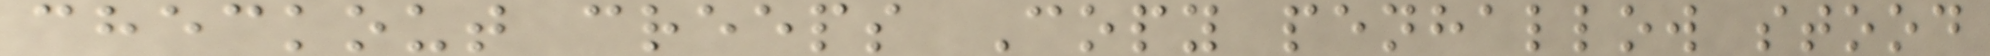checkout creeps Copy penhallow stood
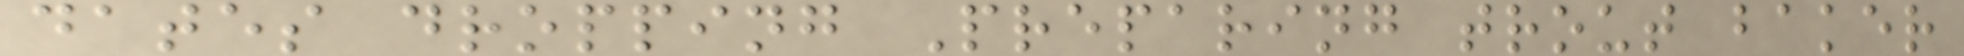dates dropping Preparing trout baker
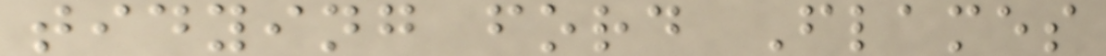tidying ford Flames
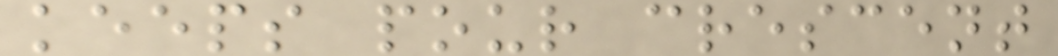keeps pour crescent
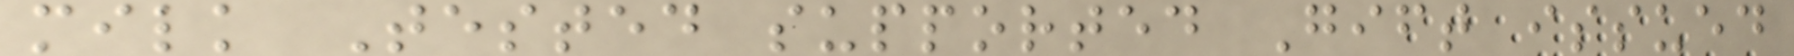milk Tested supported Gift issued
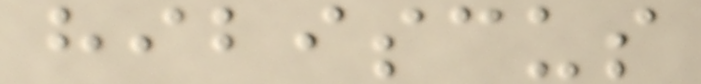hibiscus
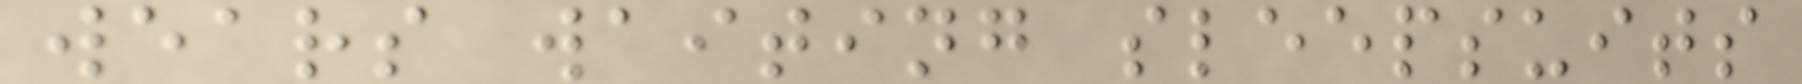wears waiting sleepsuits
